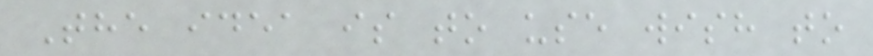The idea is to use wish to
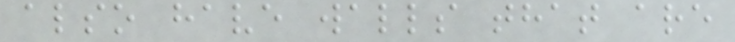also have walls that are
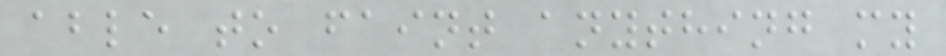able to faint anything my
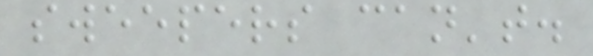sweepers can't.
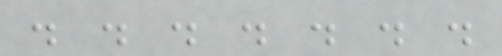. . . . . . .
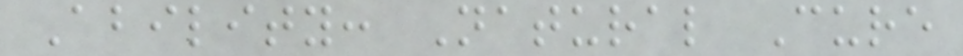Ability: Natural Cure
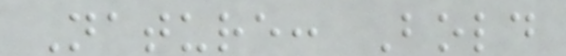Nature: Bold
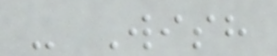- Wish
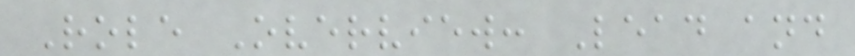Role Overview: Lead and
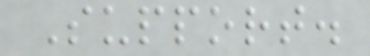Support.
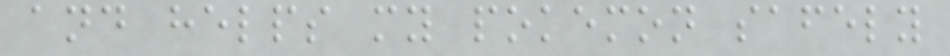and helps my pokemon safely
